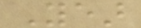Year
